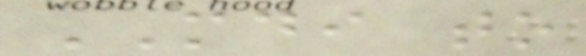MDI to
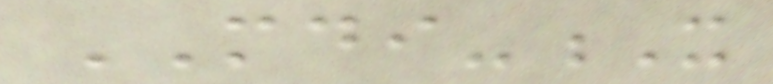MDI-X
